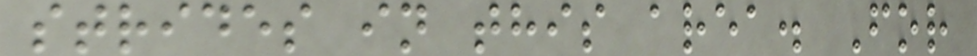strides in this area. For
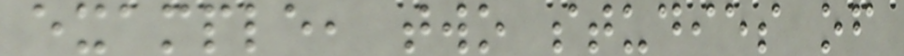example, two studies of
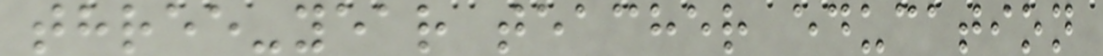three-year teacher education
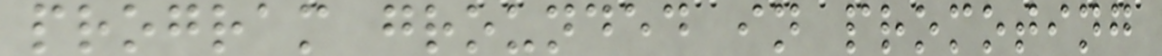program grounded in promoting
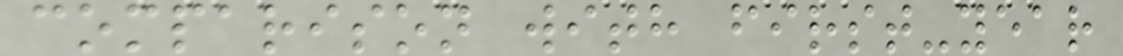comparison with first-year
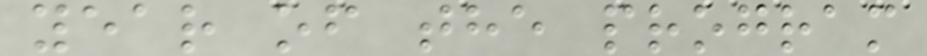year of the program
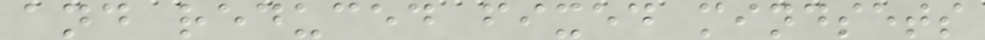and reduced fixed mindsets
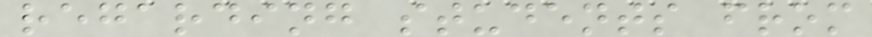regarding students from
